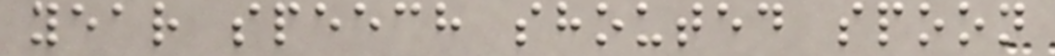year speech shouted spoon
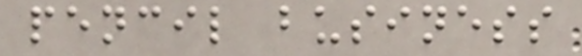pencil business
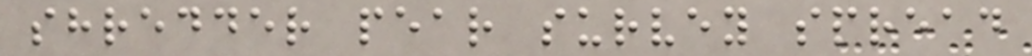shredder pear survey spread
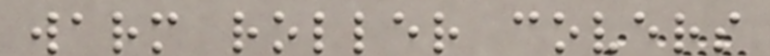warm roller covers
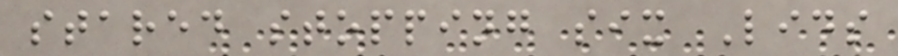stared stopping six Lids
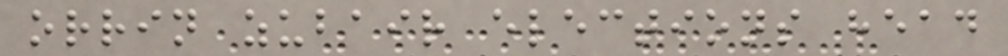orrin zubair elections head
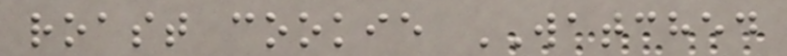roast cookie WATCHED
